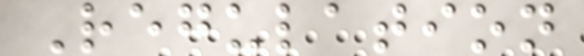Regulation
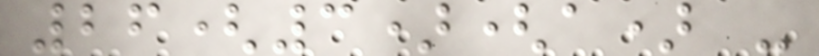26(3)(a) -
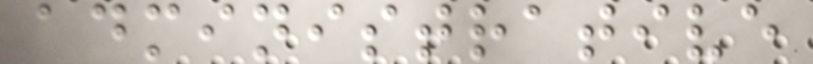administrative
